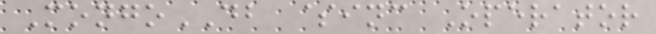MongoDB $inc Operator
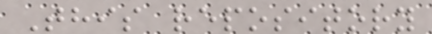This repository
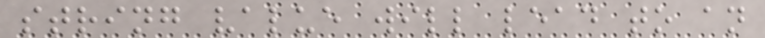string value will lead to an
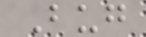Bug
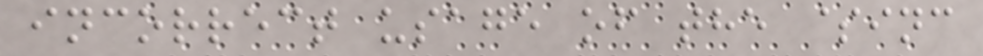incorrect usage of the $inc
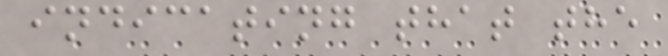indicating that the
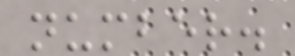number.
